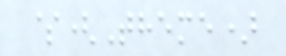$(Theme)
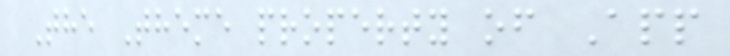The Theme property of App
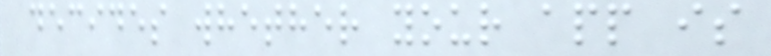decides whether your app is
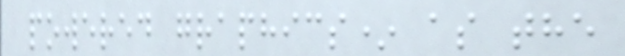powered graphics* as the
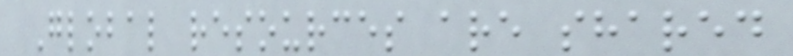Global resources are shared
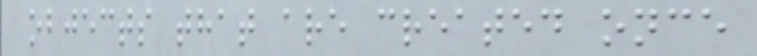objects that are created once
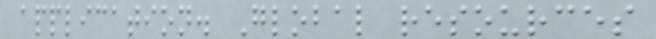application. Global resources
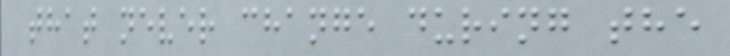that never change during the
